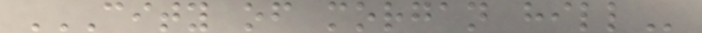CITY OF MORGAN HILL
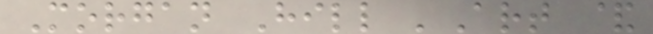Morgan Hill 'Art &
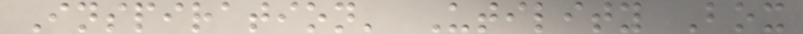Inspiration' Utility Box
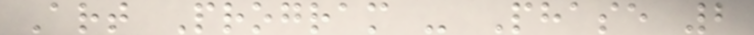Art Program - Phase 2
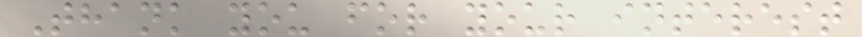Thank you for your interest
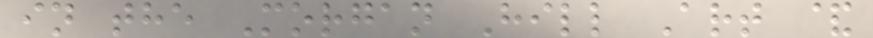in the Morgan Hill Art &
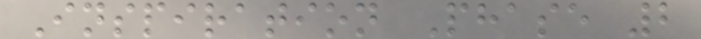Inspiration Phase 2
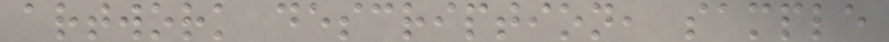artwork description, sample
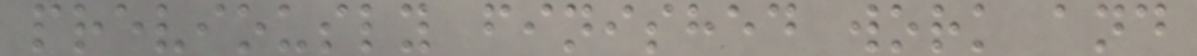previously finished work and
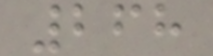268
